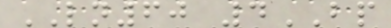LN60 4BP
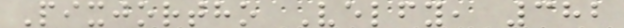Pixjortho Velfy, 382
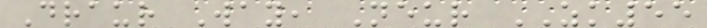Draur Way, Neur ZK55
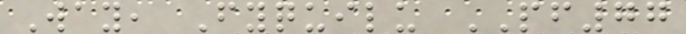Way, Fyquilu PF77
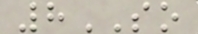8SO
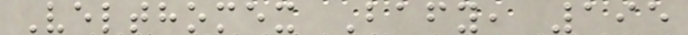Velthomex Bafy, 195
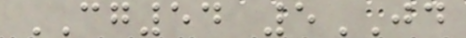CG54 5JD
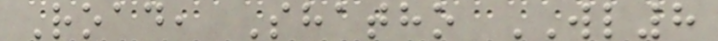Road, Shatho WL8
